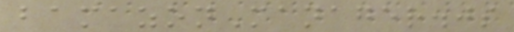bamazonManager.js
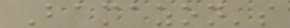Bamazon's
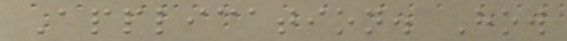Application. How
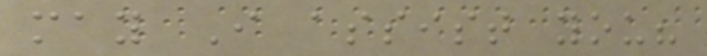may I assist you?
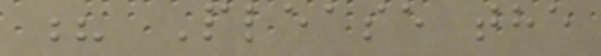? Please the
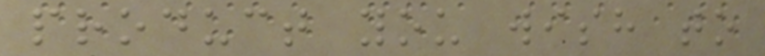product you wish to
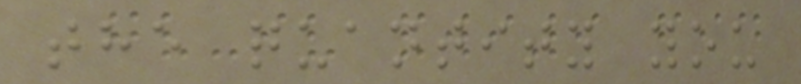the quantity you
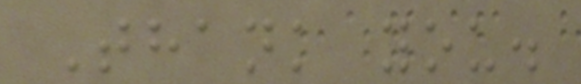Thank you.
